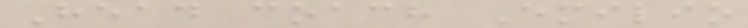Head coach Emilio
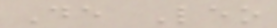De Leo
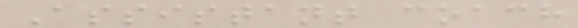Assistant coach
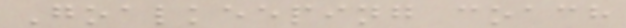Goalkeeping coach
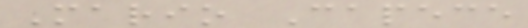Mario Capece
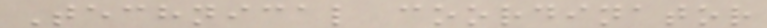Technical coordinator
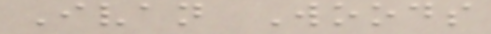Ivan Woods
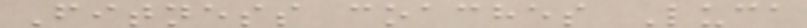Fitness coaches Luca
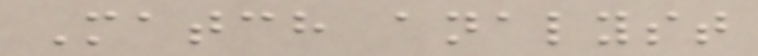Match analyst
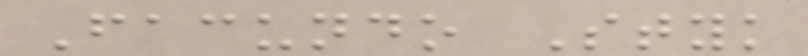Facundo Styk
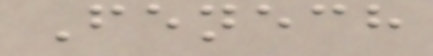Fenech
